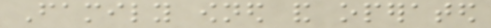Family owned and operated
